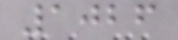1026
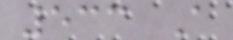533 A
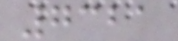7321
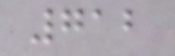712
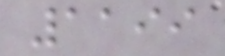1199
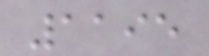1195
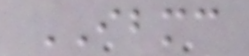IBMC
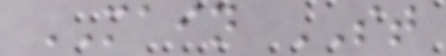MAIN ST
